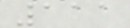111
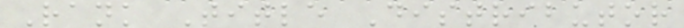Rank Title Distributor
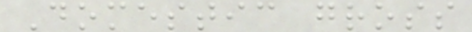Domestic gross
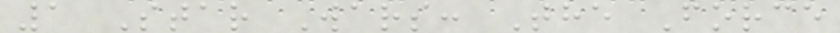1 Star Wars: The Force
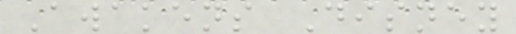Awakens Disney
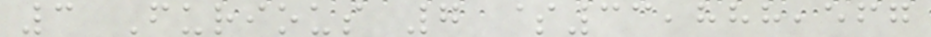3 Furious 7 $33,888,567
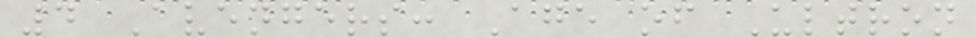4 Avengers: Age of Ultron
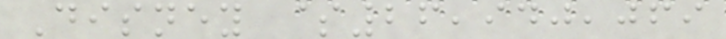Disney $26,940,069
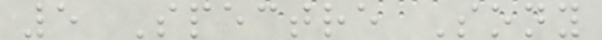5 Spectre Sony
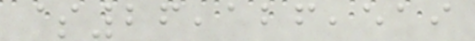$26,126,519
